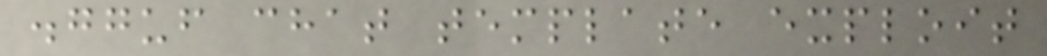.gguf chat template exploit
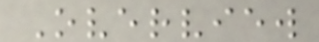Overview
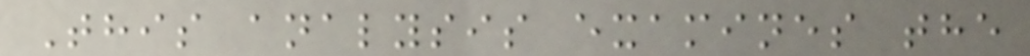This analysis examines the
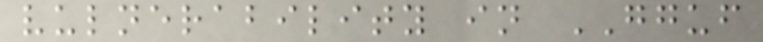vulnerability in GGUF
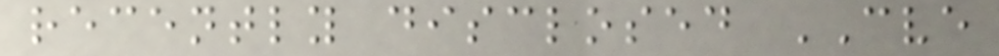recently disclosed CVE
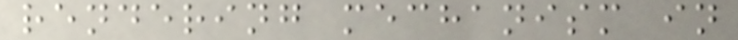rendering mechanism in
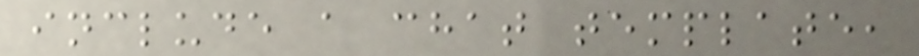include a chat template,
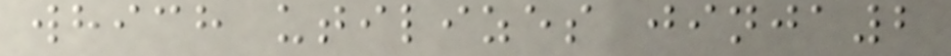which utilizes jinja2
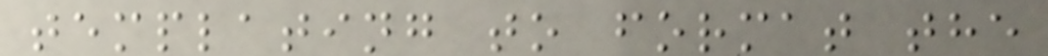templating to format the
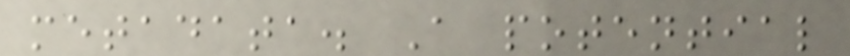metadata. A potential
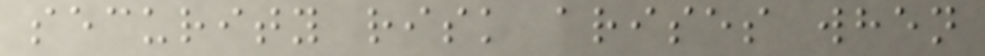security risk arises when
